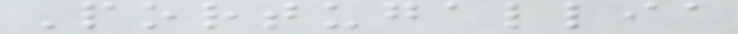Portugallia
